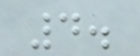4.
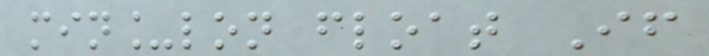min_lon float If
